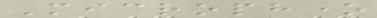Microphone
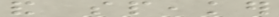and speaker
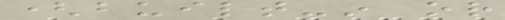(built-in or
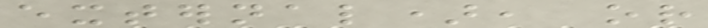external), or
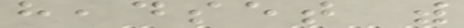headset with
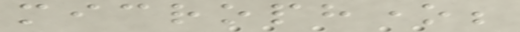microphone;
